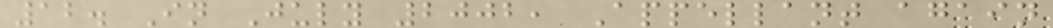12. In July 2002, Appellant again
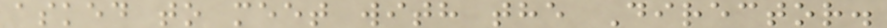asked to meet with the Director.
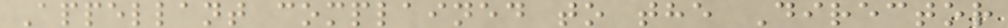Appellant complained to the Director
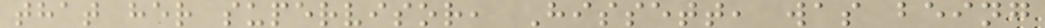that her supervisor, Hissett, was being
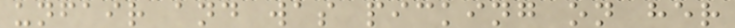unfair and was picking on her
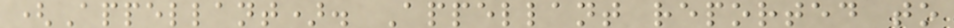(Appellant). Appellant reported to
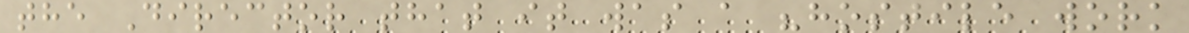the Director that it was a "hostile work
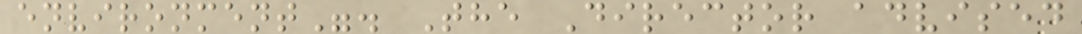environment". The Director advised
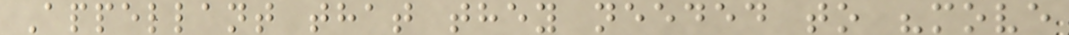Appellant that they needed to "move
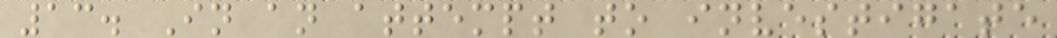13. In an attempt to investigate
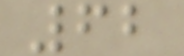62
